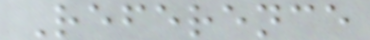Reference
